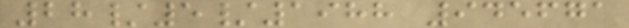28/5/1988 945671
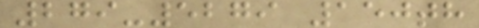279-5279 150th
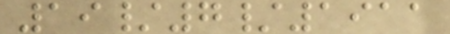19/7/1911
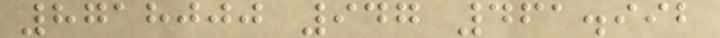8718000 947 461.992
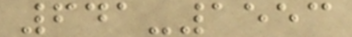641-1553
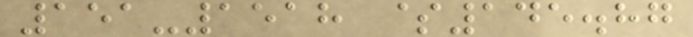151-1518 $145.87
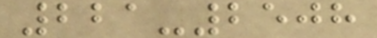221-2508
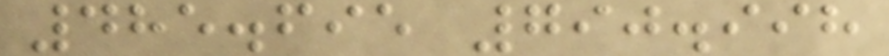485.695 790.998
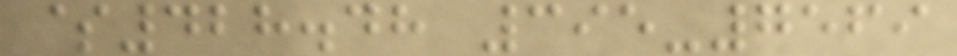$428.48 395-7569
